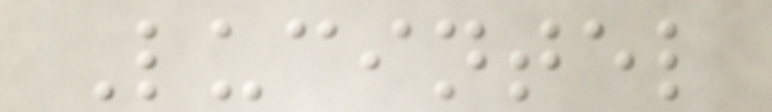Lucintel
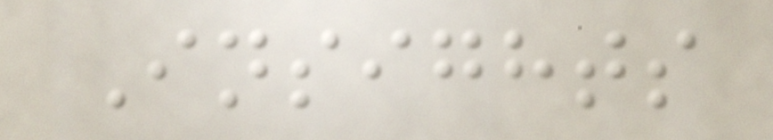Insights
